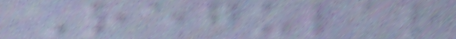Regular
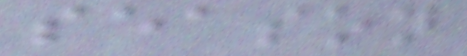season
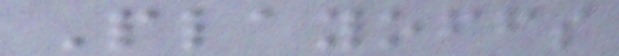Playoffs
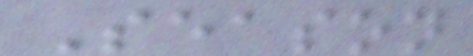Season
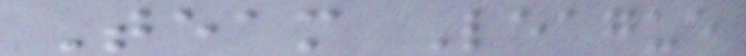Team League
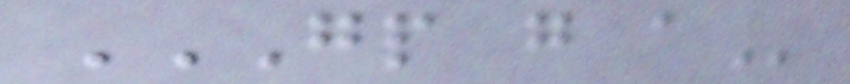GP G A
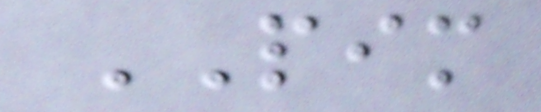PIM
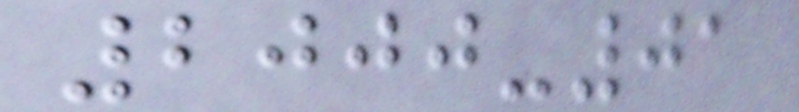2000-01
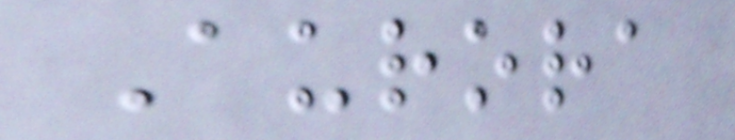Aurora
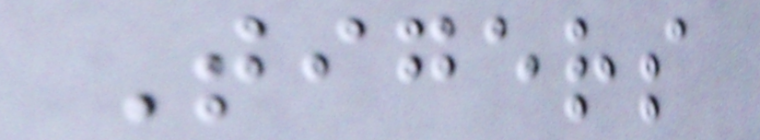Tigers
